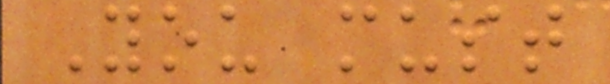You must
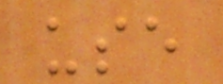use
